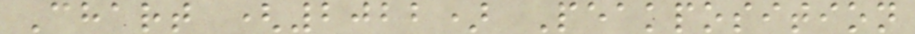Chart (2022) Peakposition
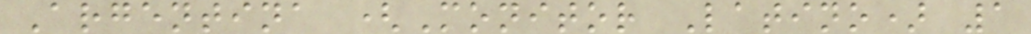Argentina (Monitor Latino) 1
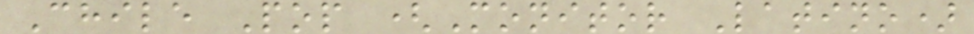Chile Pop (Monitor Latino)
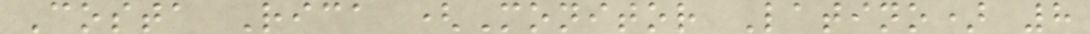Costa Rica (Monitor Latino) 8
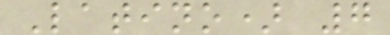Latino) 7
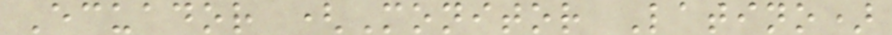Ecuador (Monitor Latino)
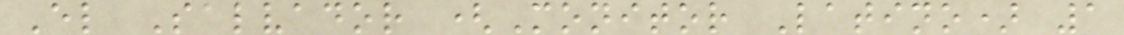El Salvador (Monitor Latino) 1
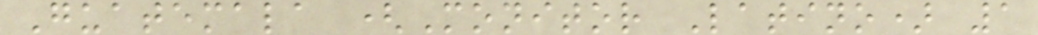Guatemala (Monitor Latino) 1
